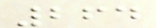264
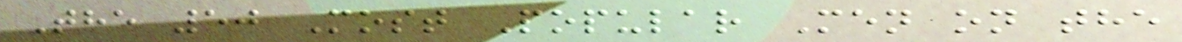The 50 Most Popular Men on the
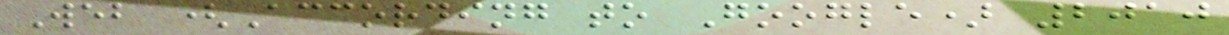Web (According to Google) 2010
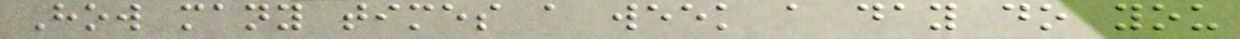How many times a week a day do you
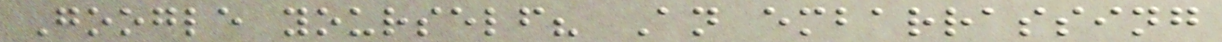Google yourself? An embarrassing
